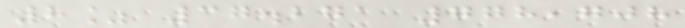8% 37.271 778,708
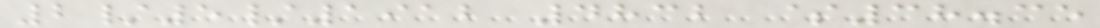2/5/1912 4832 $38.35
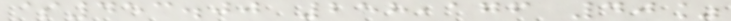$453.00 258,176 40%
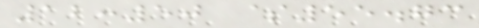12:50 $55.73
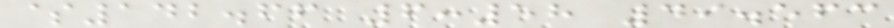$142.66 6:58 49.563
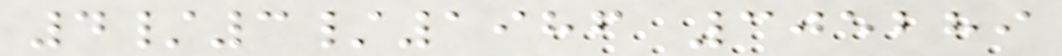4/3/1986 305289
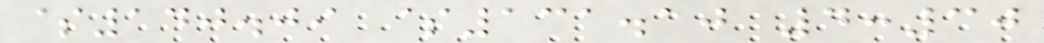$140.09 $131.10 4:30
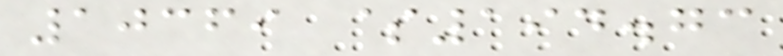10369 $194.73
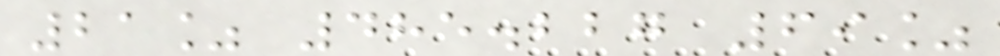21% 485.227 69%
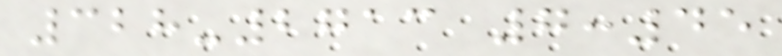328-2713 7:45
